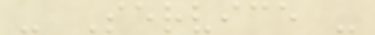- Service -
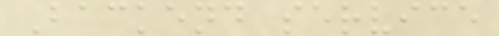Backend service
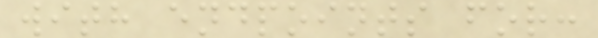with endpoints for:
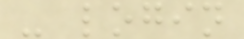- login
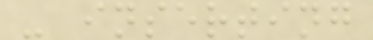- inserting
